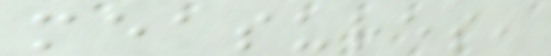measures,
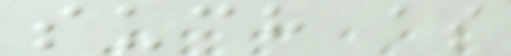such as
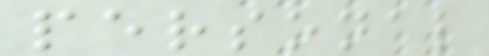personal
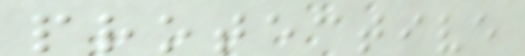protective
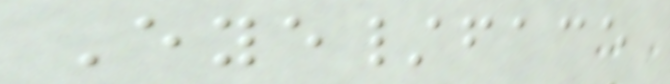Eye/face
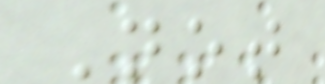Not
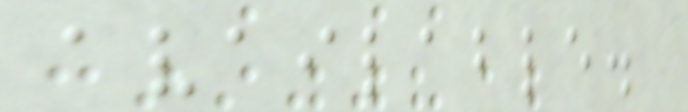available.
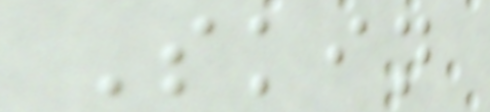Skin
